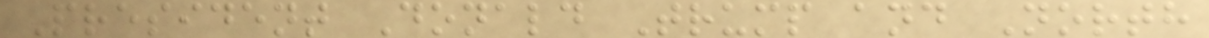President Donald Trump and North
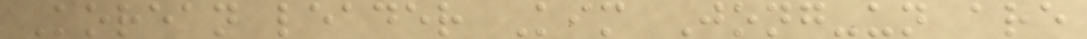Korean leader Kim Jong-un are
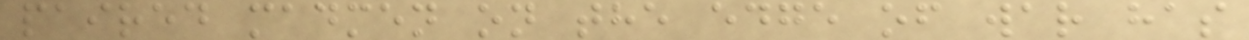paired madmen on the edge of war has
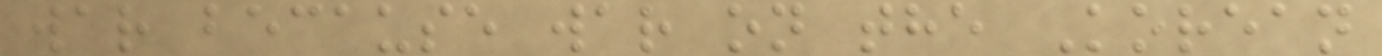war because war on the Korean
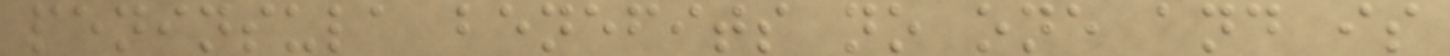peninsula benefits no one and is
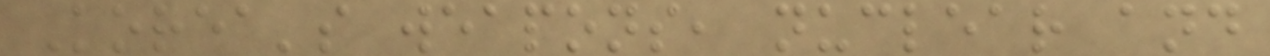Korea's weapons, nuclear and
